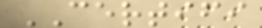CERTIFI
